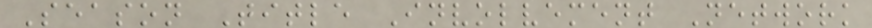Season Title Involvement Network
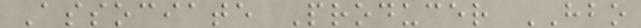Associate Producer HBO
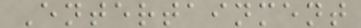Entertainment
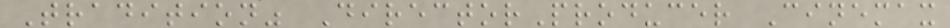Tradition" DirectorProducer Cinemax
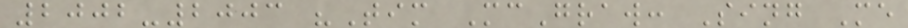2002-2003 "Tim McGraw: Sing Me
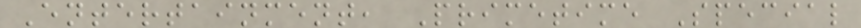Entertainment, Primetime Special
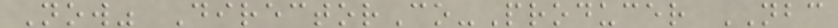Now" DirectorCo-Producer NBC
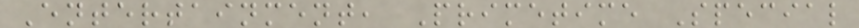Entertainment, Primetime Special
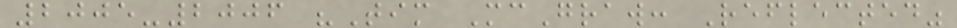2005-2006 "Tim McGraw: Reflected"
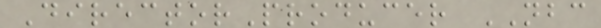DirectorProducer NBC
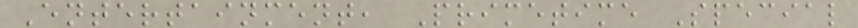Entertainment, Primetime Special
